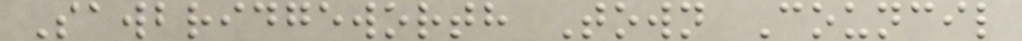Sawbridgeworth Town Council
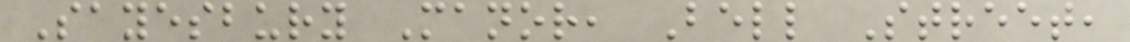Sayesbury Manor, Bell Street,
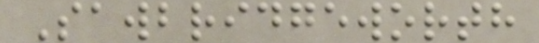Sawbridgeworth
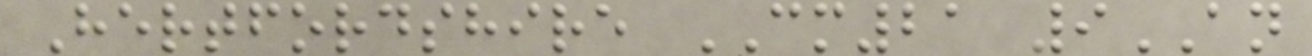Hertfordshire CM21 9AN
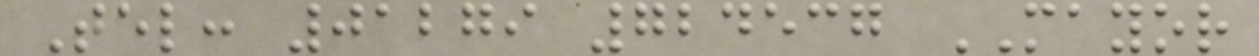Tel: 01279 724537 MAYOR
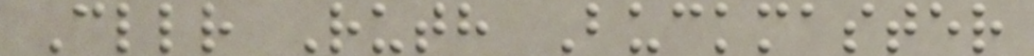Cllr Ruth Buckmaster
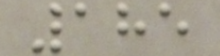185
